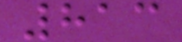813
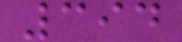394
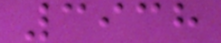3938
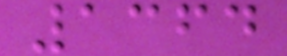1364
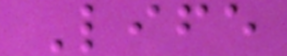Life
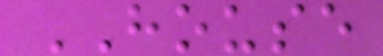HOUSE
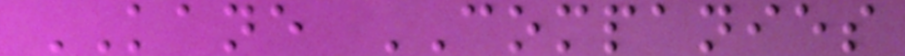KANE COMPANIES
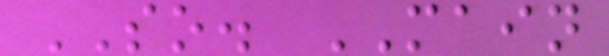SO. MAIN
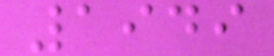1949
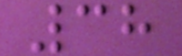38
